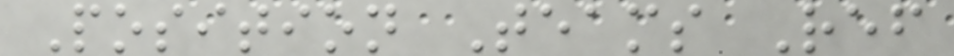Position Teams Ref
